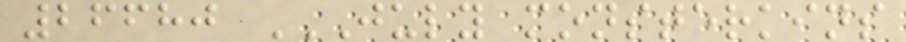26680 JULY MONSTERKINS
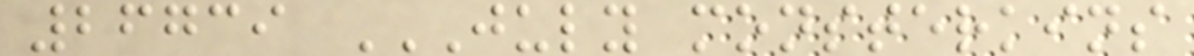26739 JULY MONSTERKINS
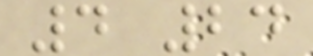4 24
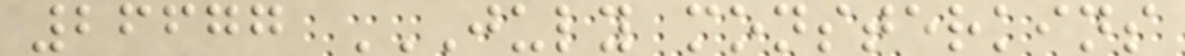26677 JULY MONSTERKINS
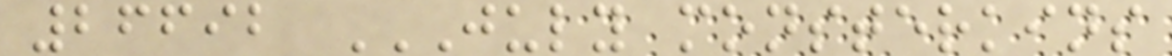26692 JULY MONSTERKINS
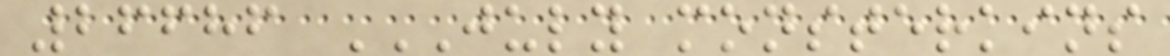26686 JULY MONSTERKINS
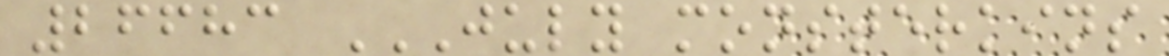26683 JULY MONSTERKINS
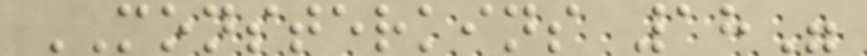MONSTERKINS 18"
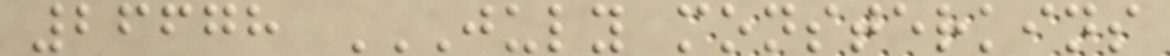26678 JULY MONSTERKINS
